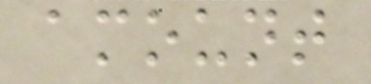amount
